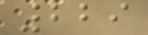229
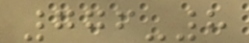776-8
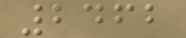2462
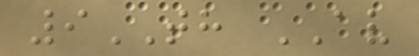9TH AV
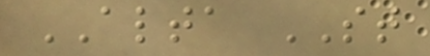ALTA ST
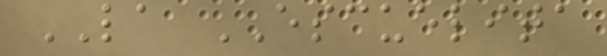LA ESCUELITA
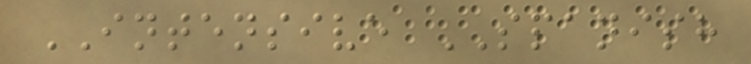INTENSIVE SPANISH
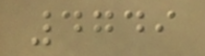4749
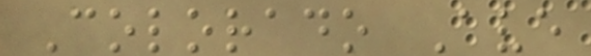Colorado Ave
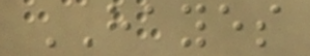HAYES
